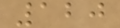120
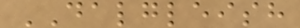DALGLEISH
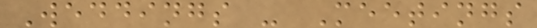Weddings - Meetings
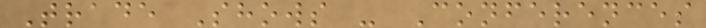Trade Shows - Conferences
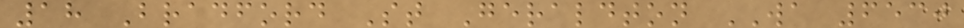18 Bradford St Geraldton WA 6530
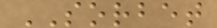SORBET
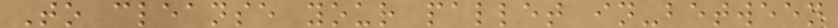To cleanse your pallet in-between
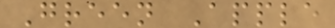Green Apple
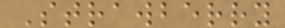Strawberry
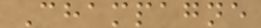Champagne
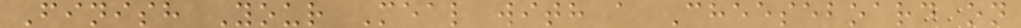Finish Your Meal with a Cheeseboard on
